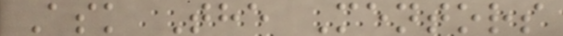Ask The Mentors
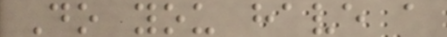Do you have a
